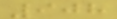908
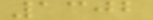1302
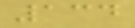134
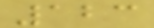123
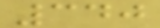340
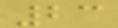23
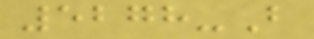5278-B
